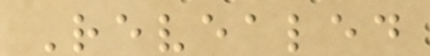Revealed
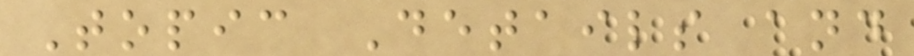Topic Details and
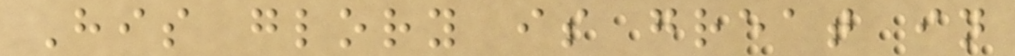His glory is great in
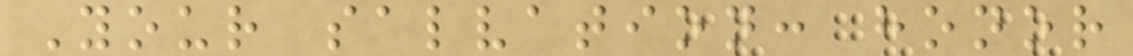Your salvation: honor
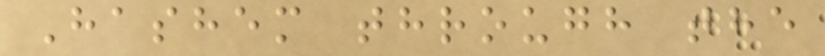Hashem through the
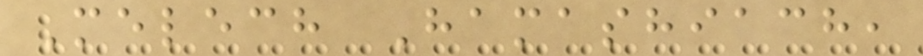Melech Hamashiach,
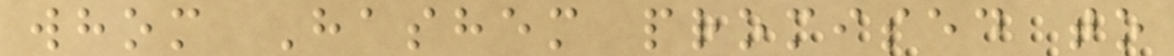whom Hashem promised to
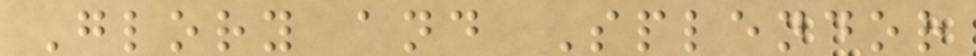Glory and Splendor
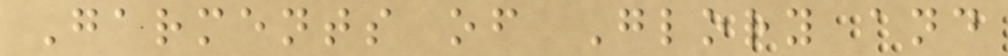Garments of Glory and
